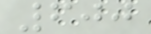600
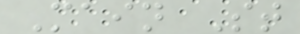Main St
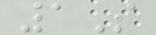1S
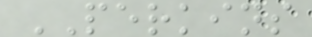PERKINS
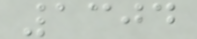1304
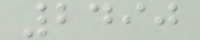2490
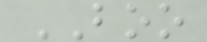BOO
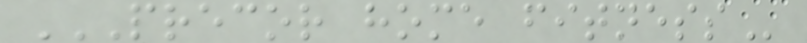PRECOR HOME FITNESS
